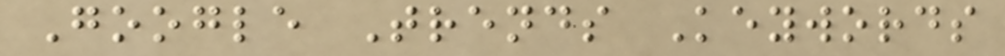Google Trends Keywords
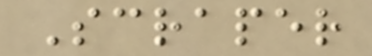Scraper
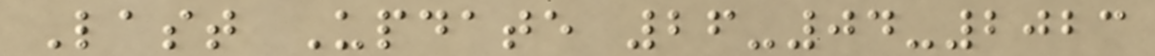Last Update 26-04-2023
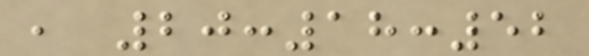, 20:18:52
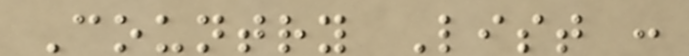Country List :
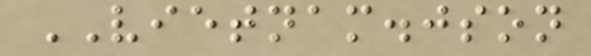VIETNAM.json
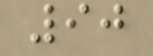90
